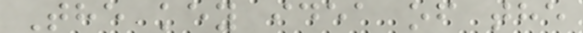The key idea of the
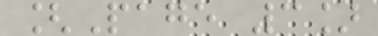[Page 3]
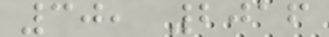30, 2016
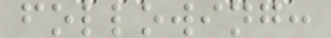following:
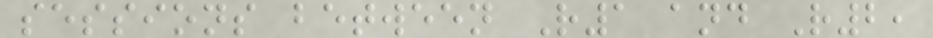sessions between R1 and R2,
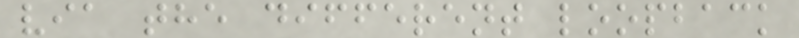via the different loopback
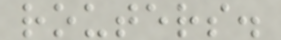routers.
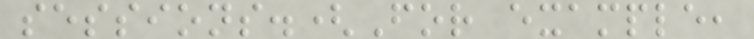sessions.(For example,
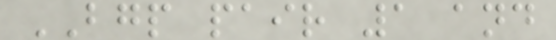BGP pair 1 and
